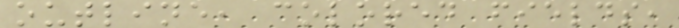outline, colored fields,
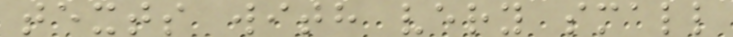texts with very small
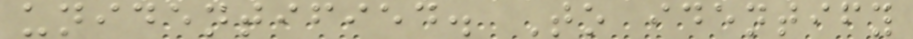unidentified. To identify
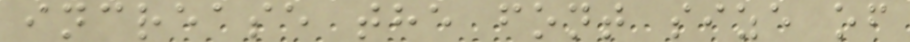increase the font size of
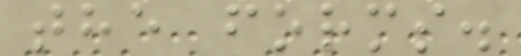the forms.
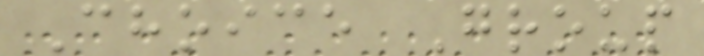Choice Group
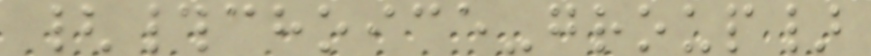{#choice-group}
